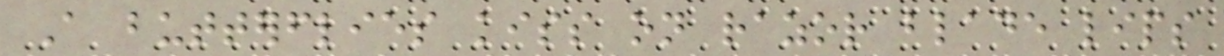A butterflies kiss on razor blade lips
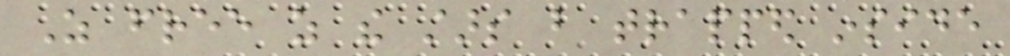As free as the stars but trapped inside
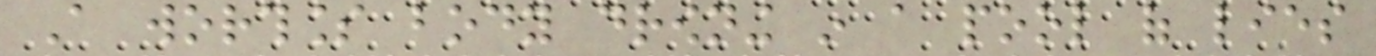A worthless body drowning in a pool of lies
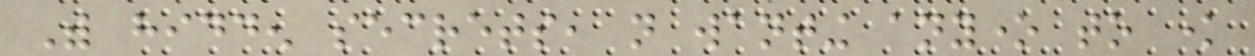With hidden secrets, not wanting anyone to know
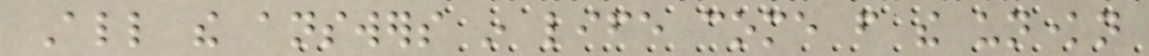All the answers in life come from the unknown
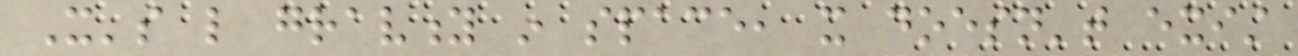It's like gravity in space, it doesn't exist
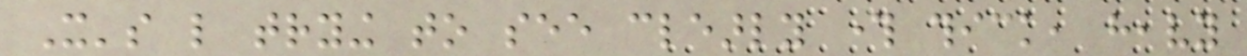It's like trying to see clearly through thick, heavy
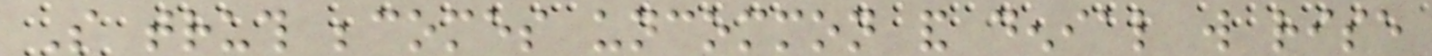So truth becomes uncommon and denial will rise
